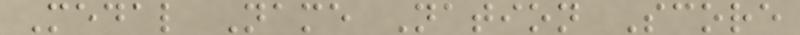Medal Name Nation Score
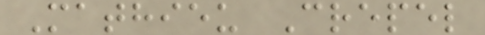Mathieu Crepel
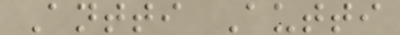Antti Autti
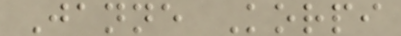Janne Korpi
